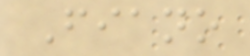Fiano
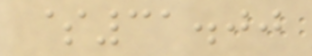$31.00
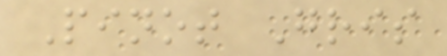Pinot Gris
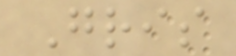Gris
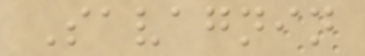Savagnin
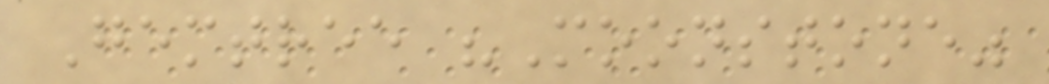Gemtree "Moonstone"
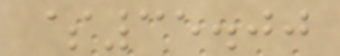$35.00
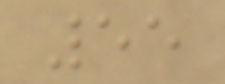55
